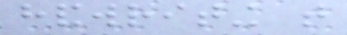handwriting that
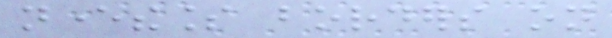nevertheless borders on
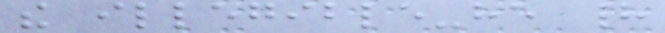the illegible-he had
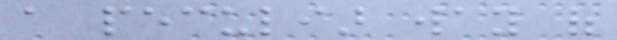a peculiar way of
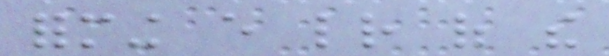forming every letter of the
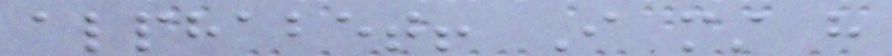alphabet! I must have
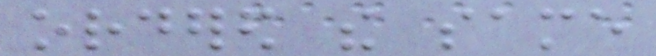ordered the same
